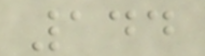144
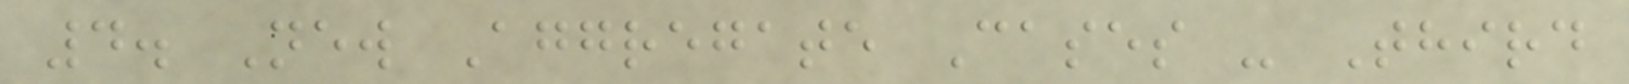4. New Aggregate Cases - Third
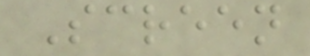Screen
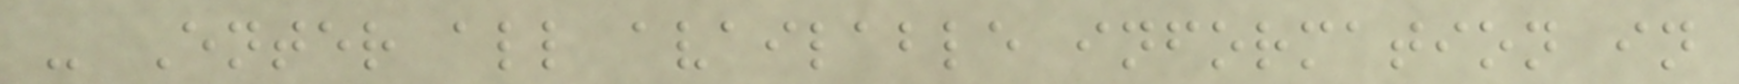- Enter all available information in
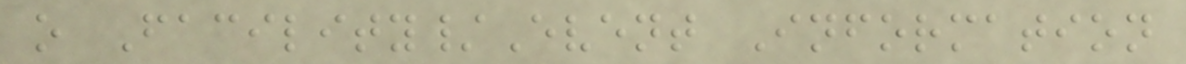o Facility/Event Information
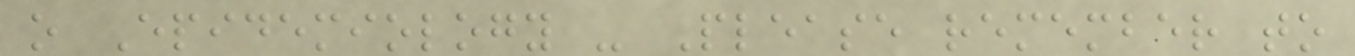o Epidemiology - Please remember to
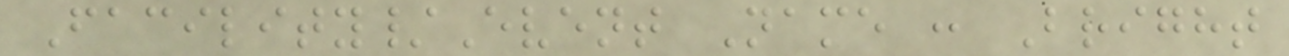Facility/Event Name : Bright
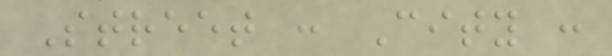Street : City :
